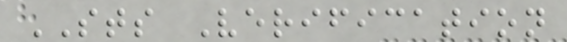STS Verification
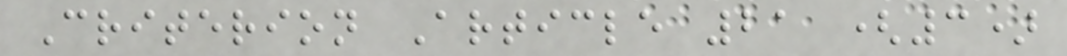Criterion Article 21 (3)
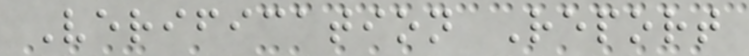Verification Report
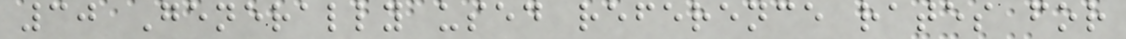30 Generally used reference rates for
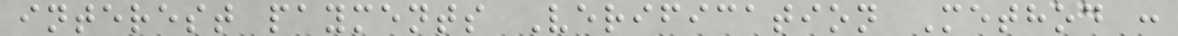interest payments Verification Method :
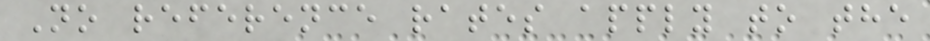No reference rates apply to the
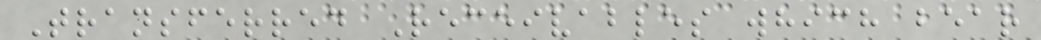Transferred Receivables which bear
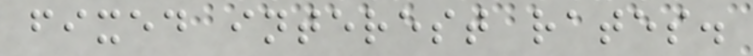fixed interest rates.
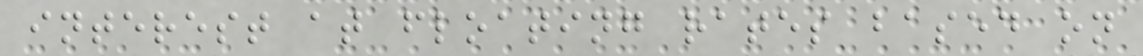interest at floating rates based on
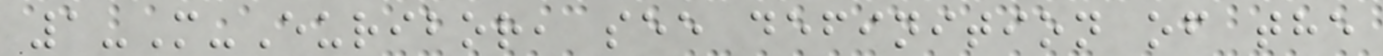1-M-Euribor, see definition of the
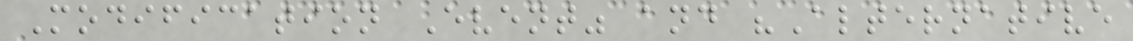Modification Event" and "Alternative
